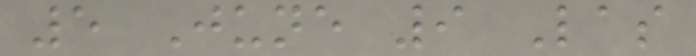5 June 9 Las
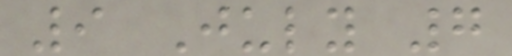9 July 7
